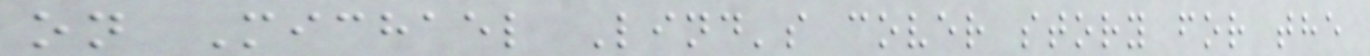on Michael Lind's cover story for the
